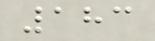183
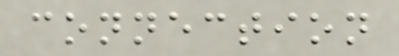connection
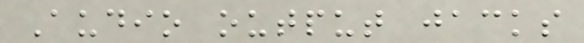Audio output jacks
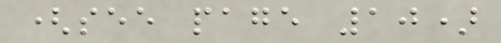(see page 10)
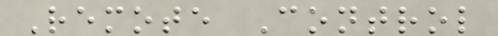Remote Control
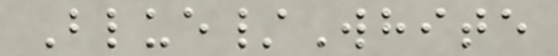Blue/White
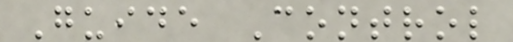Guide Control
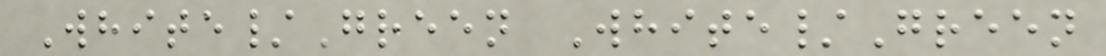White/Green White/Green
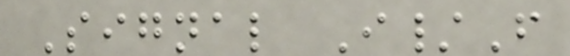Signal I/F
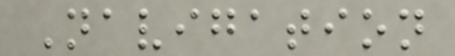Navigation
